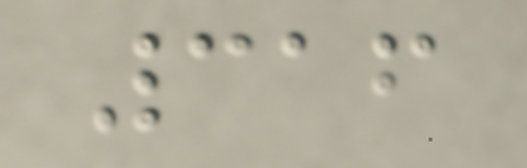316
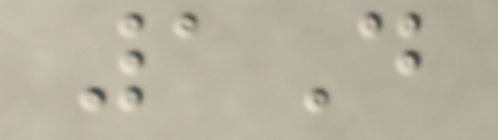1D
